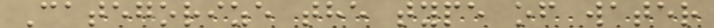Categorize the type of water
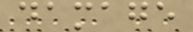damage
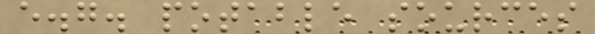e.g. potable sources
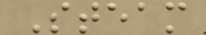Steam
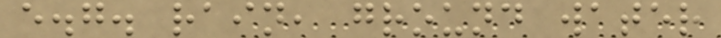e.g. rain, ground water
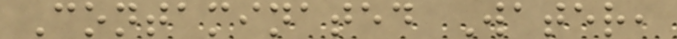Contaminated Water,
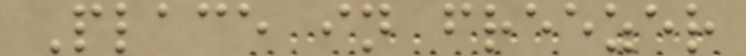Place in freezer
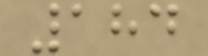184
